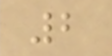2
